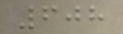608
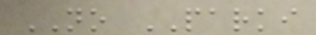NO PARKI
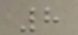8
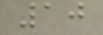10
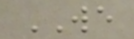WE
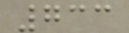733
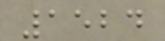1524
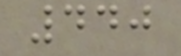440
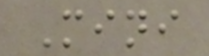Mini
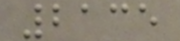2135
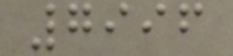7996
